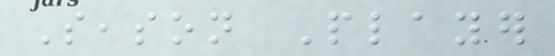Season Player
